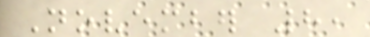November 8,
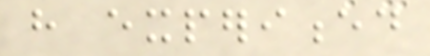have experienced
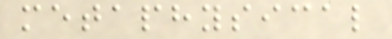metaphysical
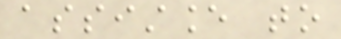assistance to
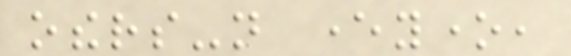others-not everyone,
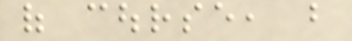of course, but
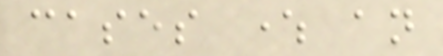cases where an
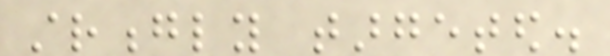strongly targeted.
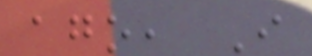ago, I
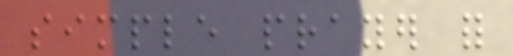simple prayer for
